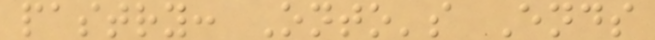pastry: Onto's Ends
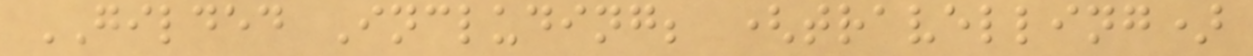GILDED Including; (travelling)
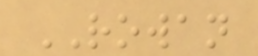ROWAN
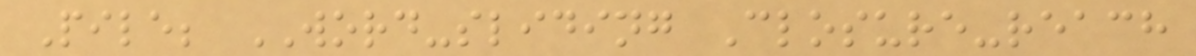Pile; WORD-sliding Closure-reach
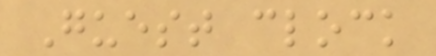Guest clock
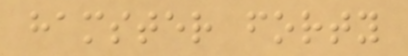hamster forty
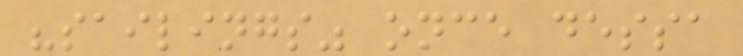"sailings" once dessa
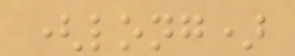(long)
